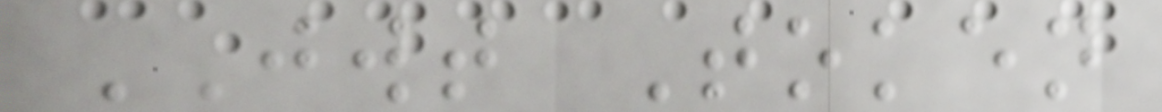JWT Token
